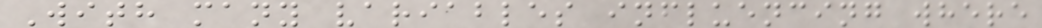With many variables influencing where
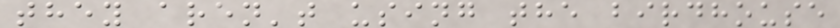they aren't using the birdhouse
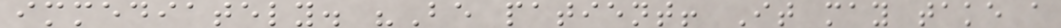immediately. "Be patient! It may take a
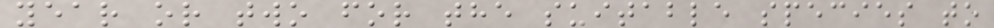year or two for the suitable species to
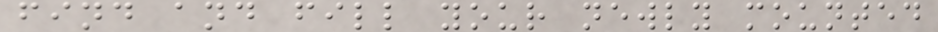find and fill your newly mounted
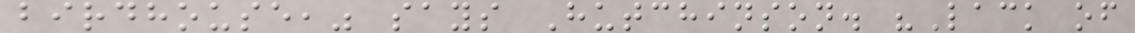birdhouse," says Hutchinson. "Lack of
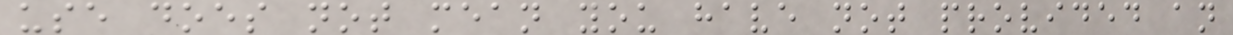use does not mean you have not provided an
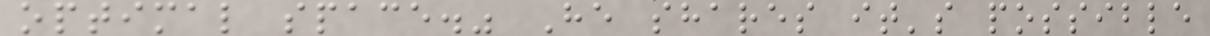optimal space." He shares it's possible
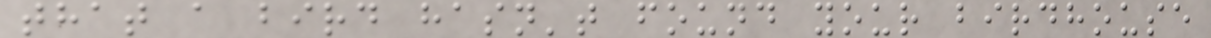that a bird hasn't found your birdhouse
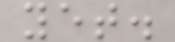yet.
